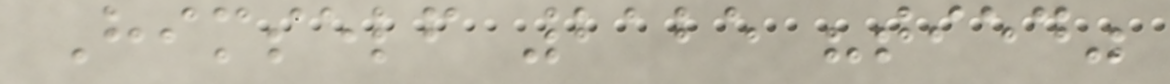Himself 2125 "tied"
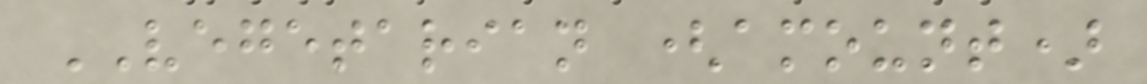VEGETARIAN (amount)
